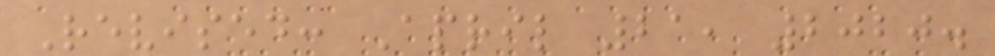Revised: April 21, 2020.
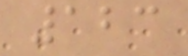123
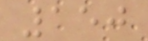150
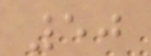50
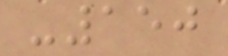-150
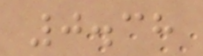0.38
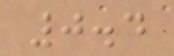0.4
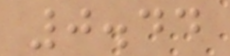0.44
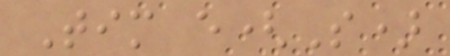Tim e(S)
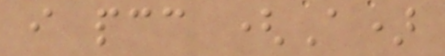i pcc (A)
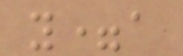y=a
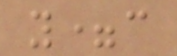y=c
